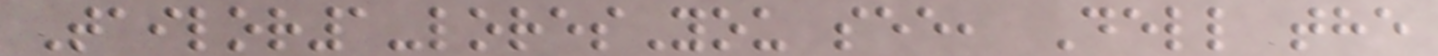Tailor1-loresYou see, Dell the
